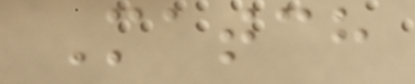Match
